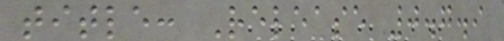title: Release 0.7.9
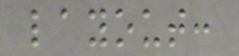layout:
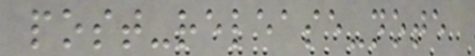post-release-note
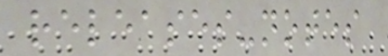releases-notes
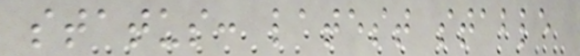status: latest stable
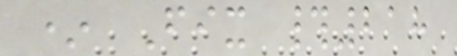* Fix #218
